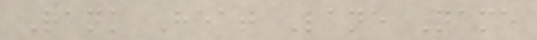Rank Heat Lane Name
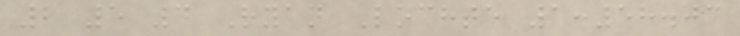2 5 4 Ryan Lochte 1:58.03
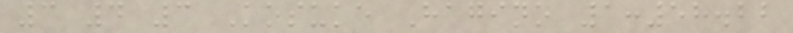3 4 3 Kosuke Hagino 1:58.22
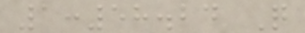1:58.24 Q
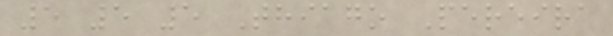5 5 5 Thiago Pereira
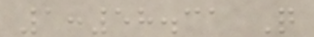1:58.31 Q
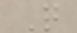Q
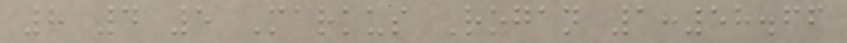8 4 5 Markus Rogan 1:58.66
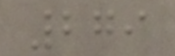279
